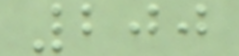200
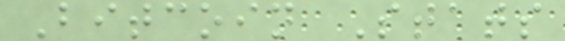Bitcoin Stats
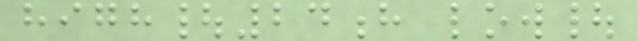high|24h low|
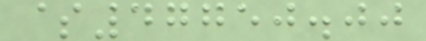$47750.00
